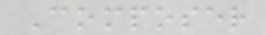Composer
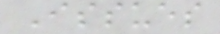Issues
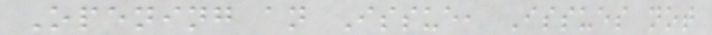Opening an Issue, Issues not
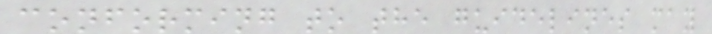conforming to the guidelines may
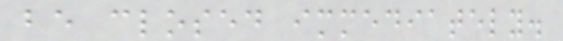be closed immediately.
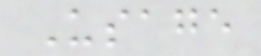Usage
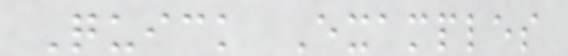Quick Examples
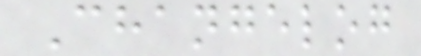Changelog
